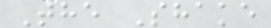The Shake
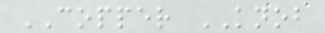COPPER KNOB
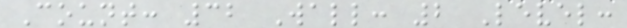Count: 32 Wall: 2 Level:
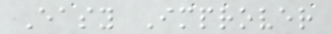Easy Improver
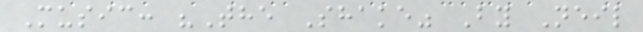Music: "The Shake" By Neil
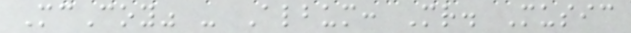McCoy" - Album: Mr. Music
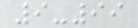9-99
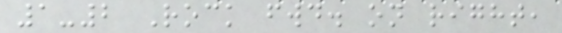1-2 Rock fwd. on right,
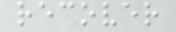recover
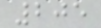205
